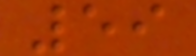59
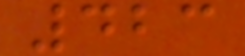423
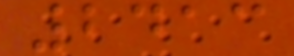2413
